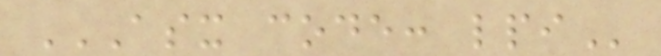ASX CODE: LPI
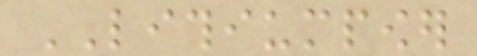LITHIUMPOWER
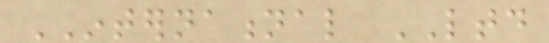INTERNATIONAL LTD
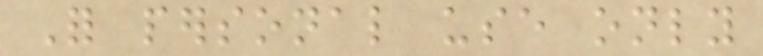For personal use only
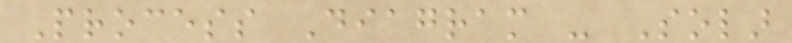Process Diagram - Solar
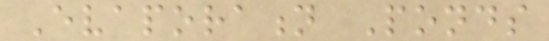Evaporation Ponds
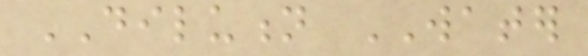DILUTION WATER
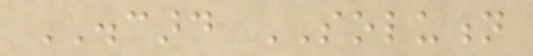DISCARD SOLUTION
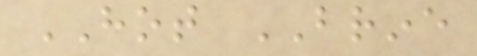HOT BRINE
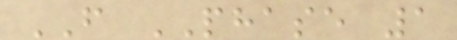FROM PHASE 1
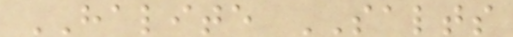HALITE SALTS
